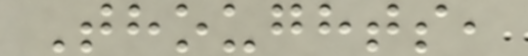Thoughts,
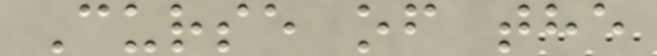Curse of the
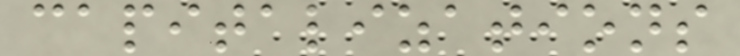capitalizations
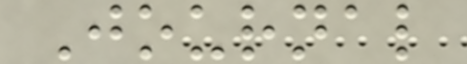Journal
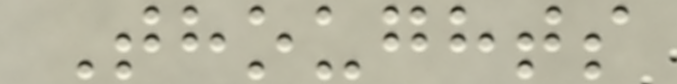Thoughts
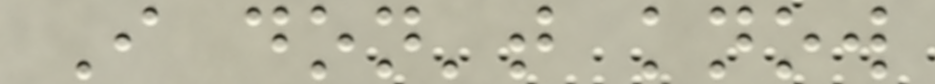I don't know
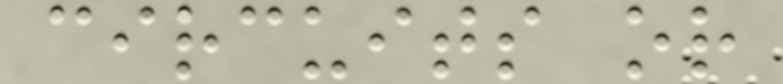circuits or
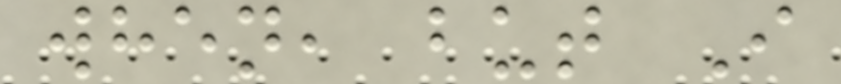when, but I
